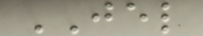JEL
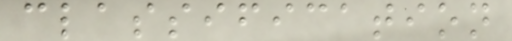classification
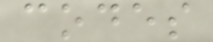codes
